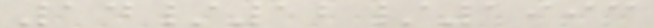14/12/1993
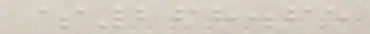$268.65
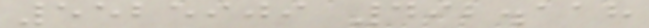5525909 492.118
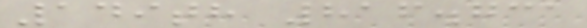149th 816.731
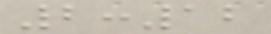2:12
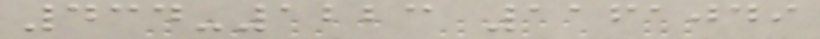434-1223 1161049
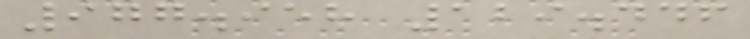977.958 129.446
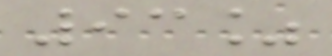93%
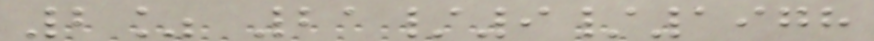2% 21/9/1978
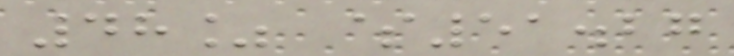48% $51.27
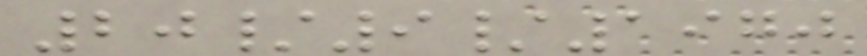20/9/1970
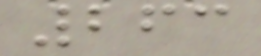263
